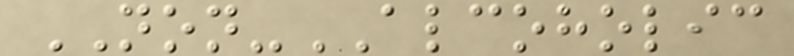NON-ALCOHOLIC
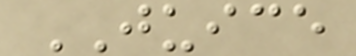JUICE
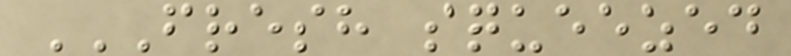FRESH SQUEEZED
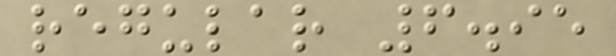regular 6.95
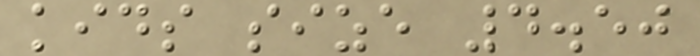kids size 4.50
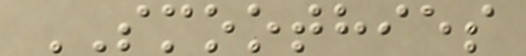SMOOTHIES
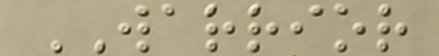WARRIOR
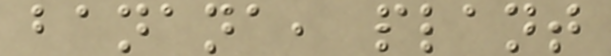banana, plant
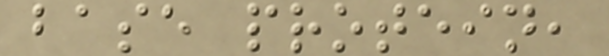base protein,
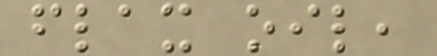flax oil,
